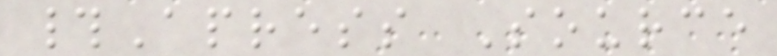#Apress Source
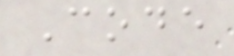Code
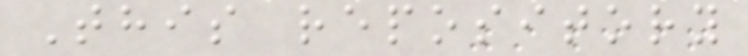This repository
